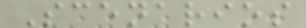Scenarios
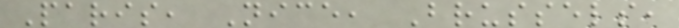Paris, Nice, Brussels,
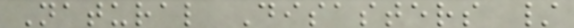Natural Disasters /
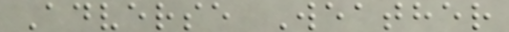Adverse Weather
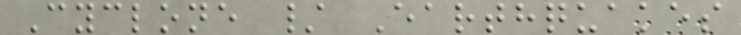Cyclone / Earthquakes
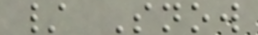/ Snow
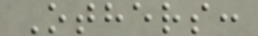Others:
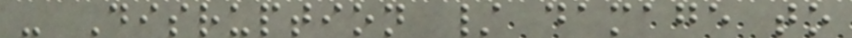- Disruption / damage to
